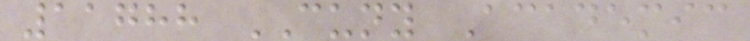11788 CUNY Academic
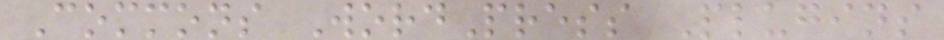Commons WordPress Plugins
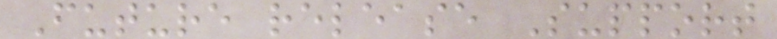Future release Support
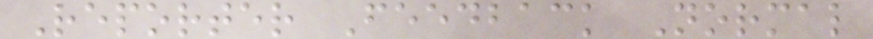Reporter Feedback Normal
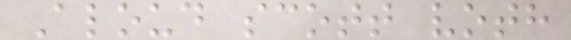Aloud scott voth
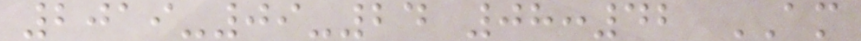2019-09-24 08:42 AM
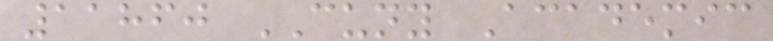11860 CUNY Academic
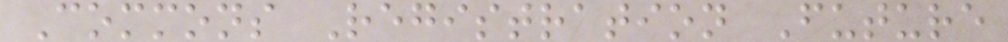Commons Registration Future
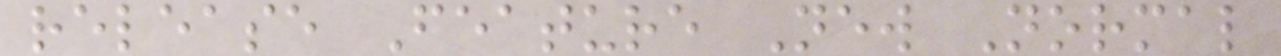release Feature New Normal
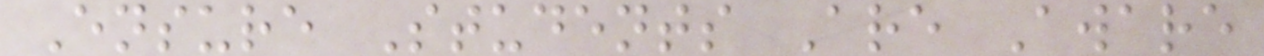Ensure Students Are Aware
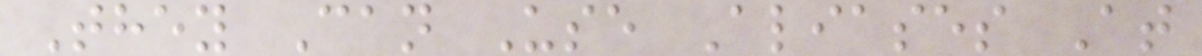They Can Use Aliases At
